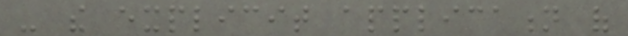- the explicit application of
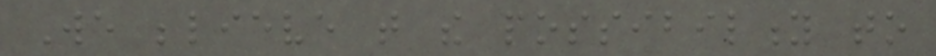We believe that the possibility to
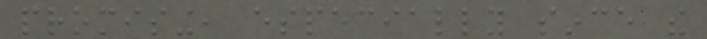promising, especially since the
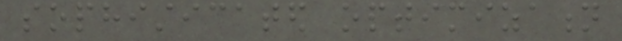sophisticated optimization
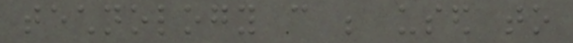technology can be used to
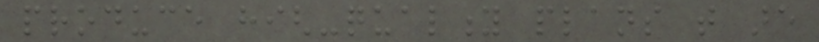produce high-quality plans that are
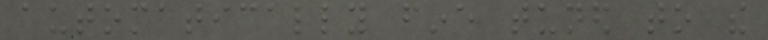automatically fine tuned to the
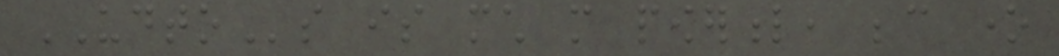UDTOs is much more powerful, because one
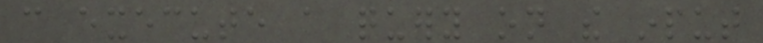can execute a query on the input
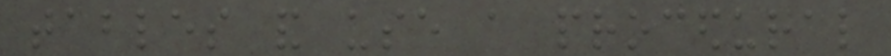tables and use a procedural
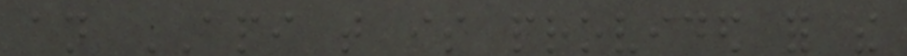an API that is provided for the
